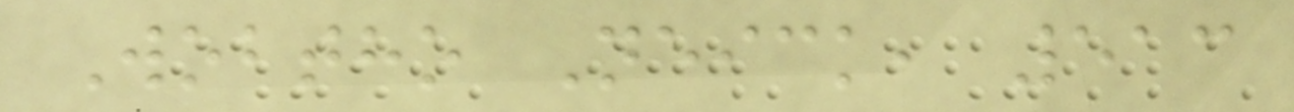Wobtho Neick, 513
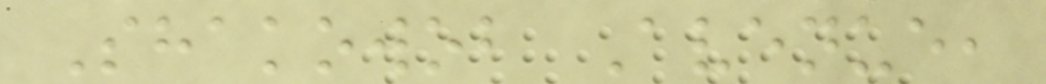Shakowob Avenue,
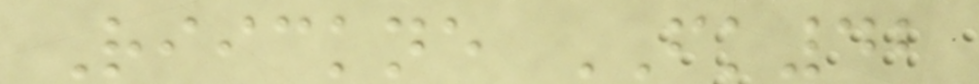Riickne FK42
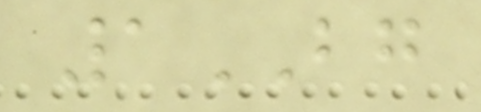1BG
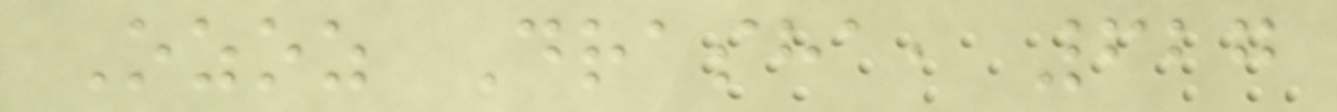Ozoz Drasha, 627
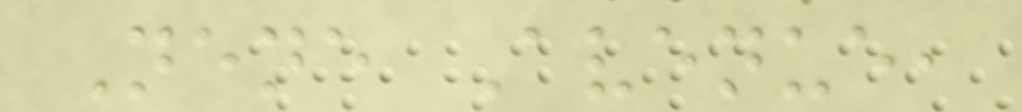Nene Avenue,
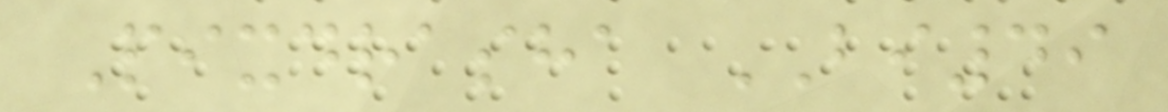Pixdrasha BI49
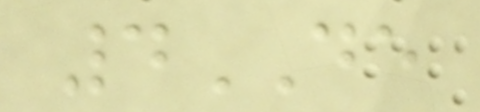4DE
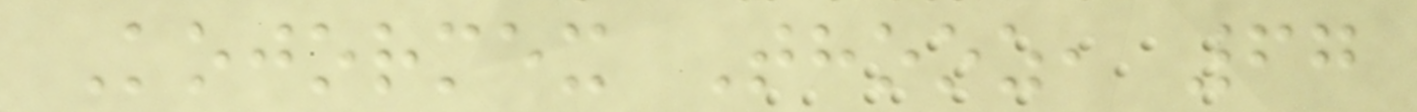Kojormex Thooz, 67
